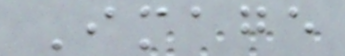Image
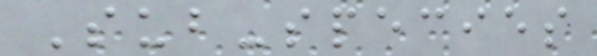Sub-species
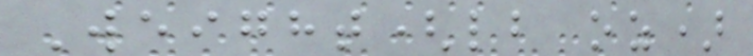Weight(lb oz)
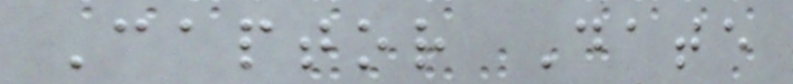Captor Date
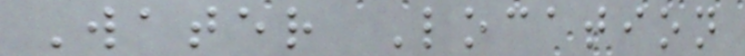Water Location
